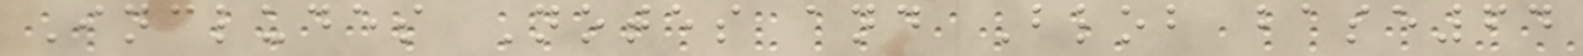Includes Notes and Blob base64
